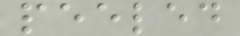peeled
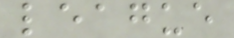league
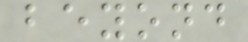beyond
